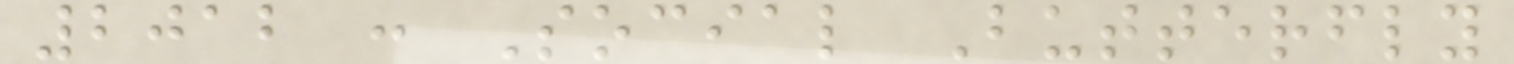2012 : Social Butterfly
